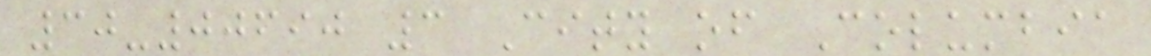30-00690 3 City of Columbia
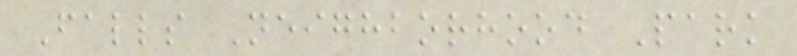Falls Neighborhood Park
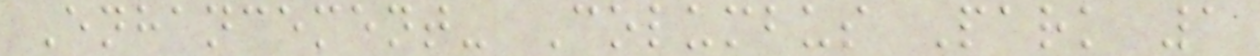Enhancement- Columbus Park 1
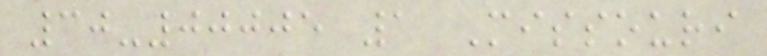30-00005 1 Missouri
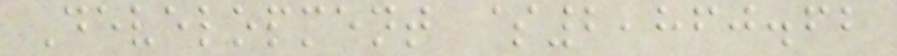Development $2,860.62
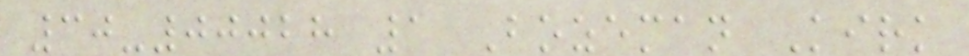30-00028 1 Bozeman Kirk
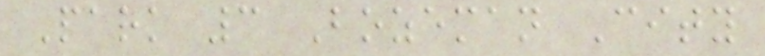Park 3 Bozeman City
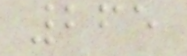265
